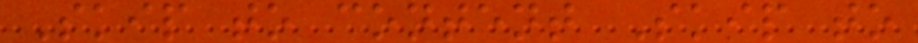Skip to content Skip to
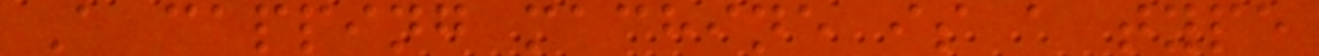A capping machine is a type
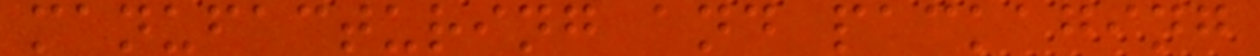manufacturing and packaging
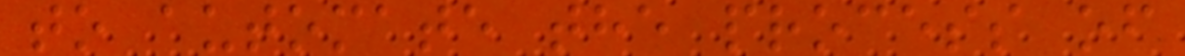to automate the process of
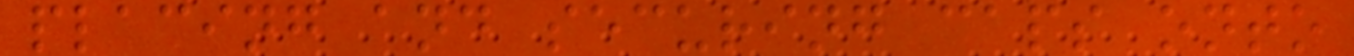placing and securing caps onto
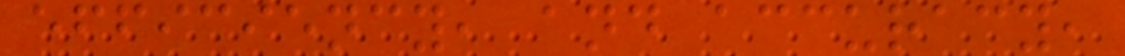efficiency, and accuracy,
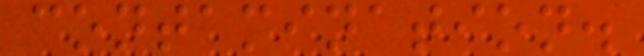contamination.
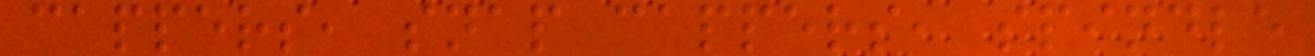cappers, snap cappers, spindle
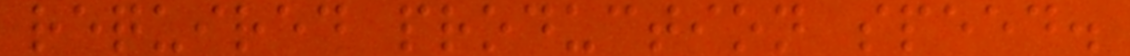required production speed.
